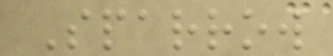Sparrow
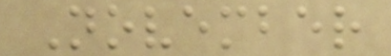November
